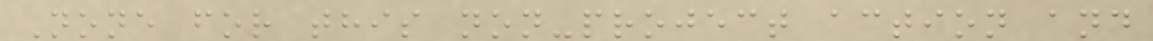None for this non-project action and
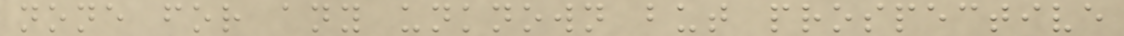none for any unknown but prospective
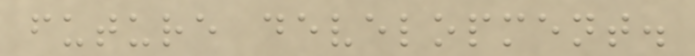future development.
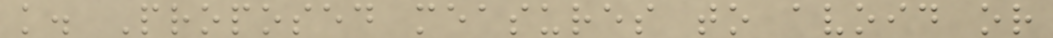k. Proposed measures to avoid or
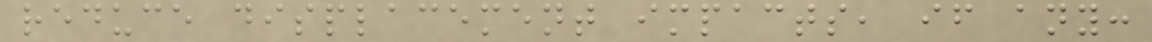reduce displacement impacts, if any:
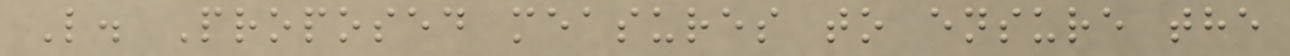L. Proposed measures to ensure the
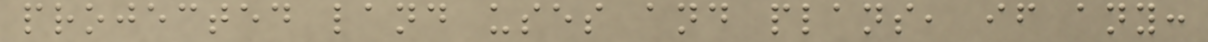projected land uses and plans, if any:
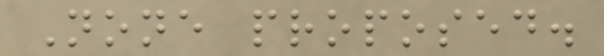None proposed.
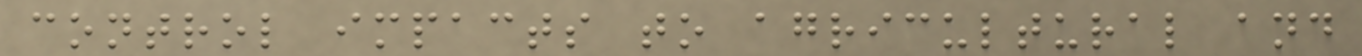control impacts to agricultural and
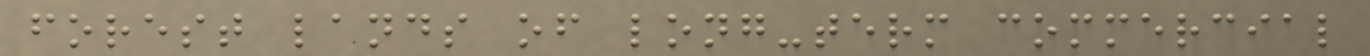forest lands of long-term commercial
